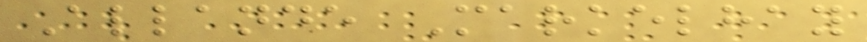Allande Markelhay
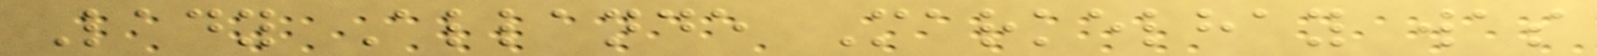Lady Allande Markelhay was
